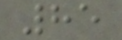85
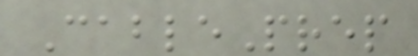CablePrep
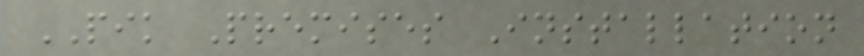PIK Premises Installation
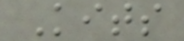Kits
